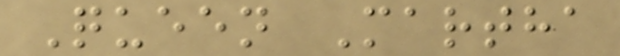Queen Martha
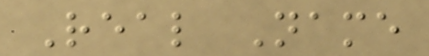Real Name
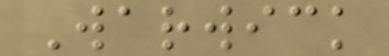Warwick
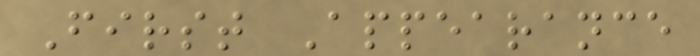First Appearance
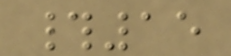#15
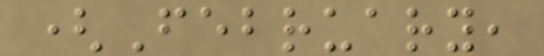(February,
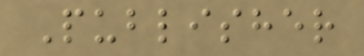Publisher
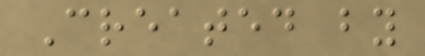Created by
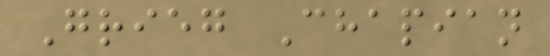Grieg Chapian
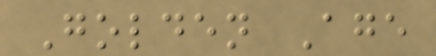Golden Age
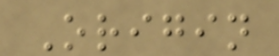Origin
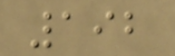192
